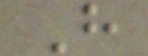H
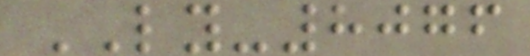LY-8076
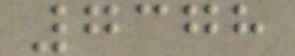7378
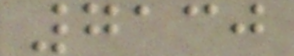7130
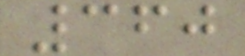360
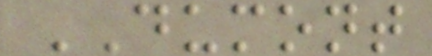DUMONT
